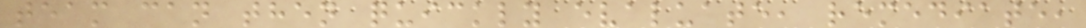team can then quickly evaluate, remediate,
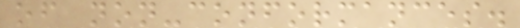of non-conformances.
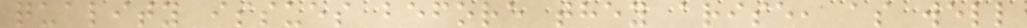quality issues before they arise, as well
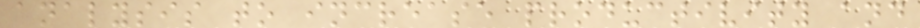analysis to increase productivity and
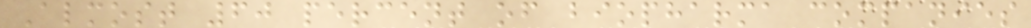Almost 60 percent of biopharma companies
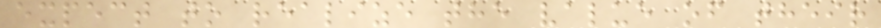expect to realize the value of their
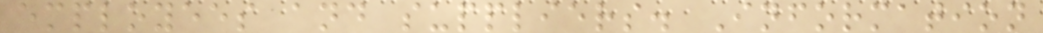employees and suppliers. Information
